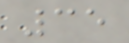35
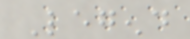Legend
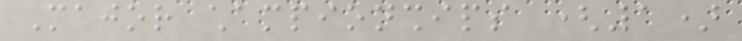Major championships (1)
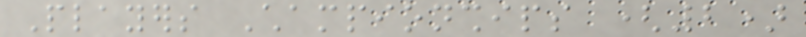Players Championships (2)
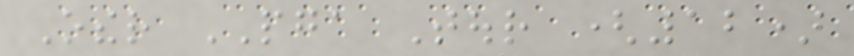Other PGA Tour (12)
